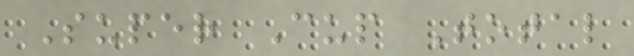Super Cup Total
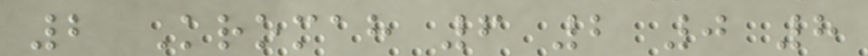2 Kromah 6 2 0 8
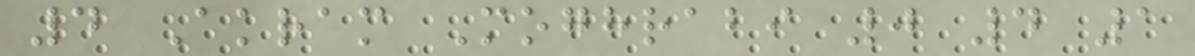4 Akram Moghrabi 0 4 1
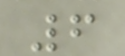6
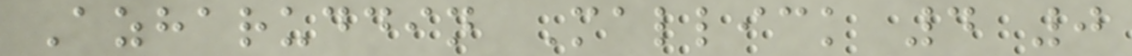Azharuddin Mallick 4 0
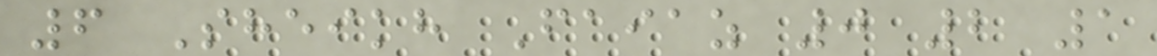6 Sheikh Faiaz 0 2 1
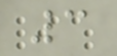3
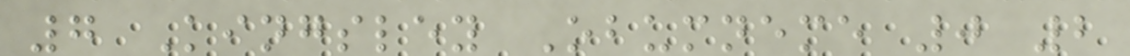7 Kingsley Obumneme 0 2
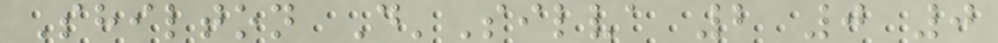Shilton D'Silva 2 0 0
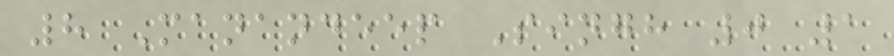8 Manandeep Singh 0 1
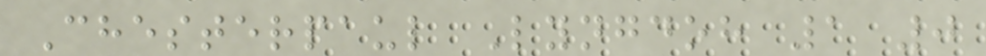Chesterpaul Lyngdoh 1 0
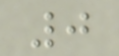0
